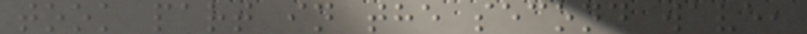took part in the second wave,
